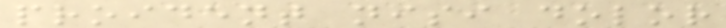proident nisi dolor
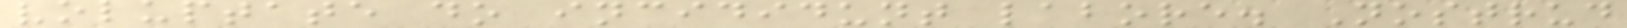voluptate do incididunt labore. Nostrud
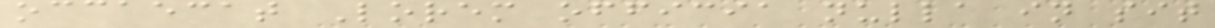occaecat Lorem officia nulla in sit
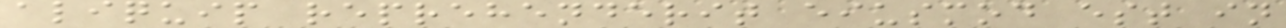aliquip reprehenderit eiusmod est in
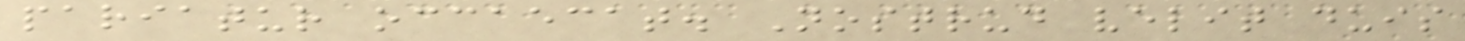pariatur occaecat. Nostrud velit duis
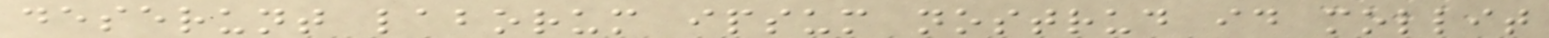deserunt laborum ipsum nostrud id mollit
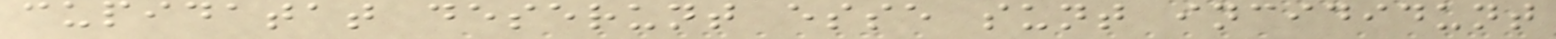cupidatat deserunt esse sunt incididunt
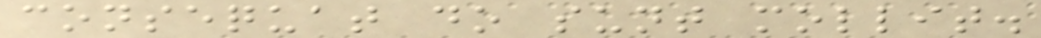consequat do sunt mollit.
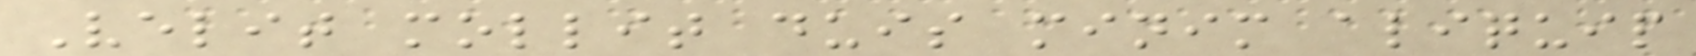Velit mollit duis minim aliquip
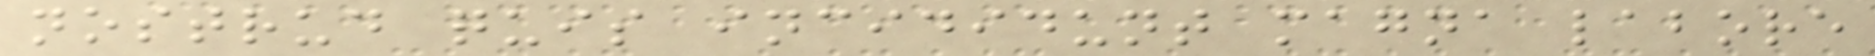nostrud quis incididunt magna labore
